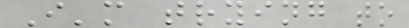I'm trying to
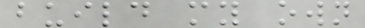build my own
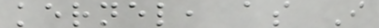kernel, as I
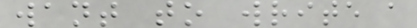want to write a
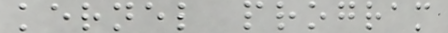kernel program
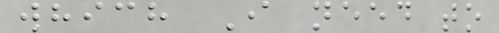which I need to
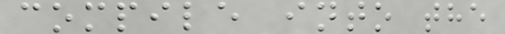compile into the
